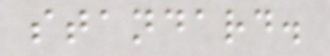standard.
